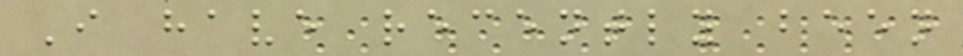I have recently been
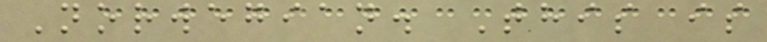Norwegian. This is
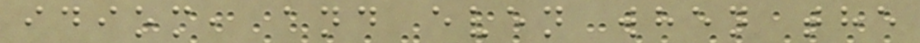idiom, and even when the
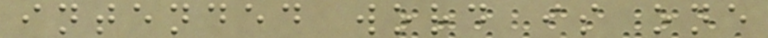intended word is one
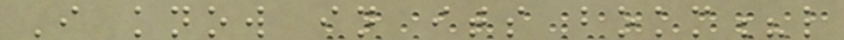I know in its bokm?l
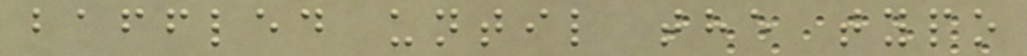baffled until the typo
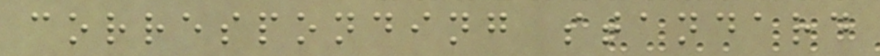corresponding standard
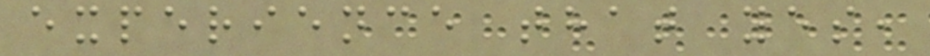experience that yes,
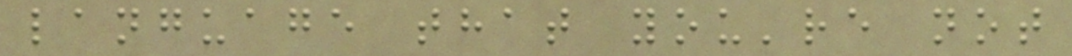language that you're not
